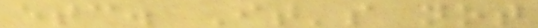etc. It's not
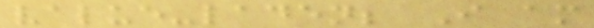value-laden; I am
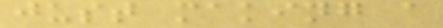just making a
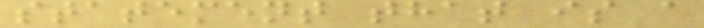statement that is a
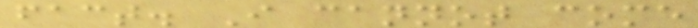fact. I cannot come
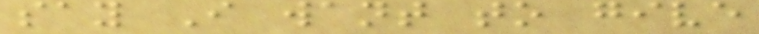say I want to give
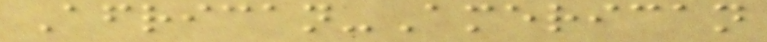African-American
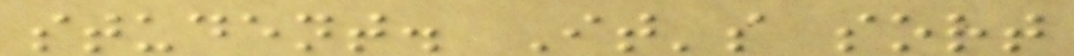student. It's sort
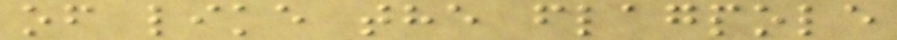of like the flagpole
